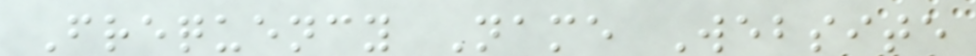Frequency Name Website
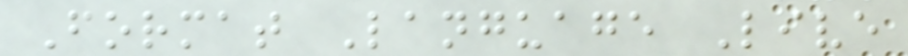Format Language Live
